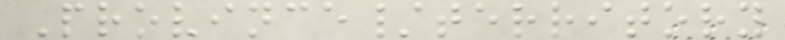Province/territory
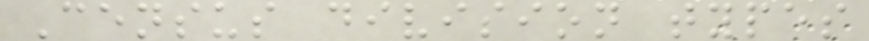Census division types
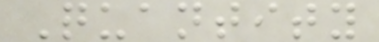Quantity
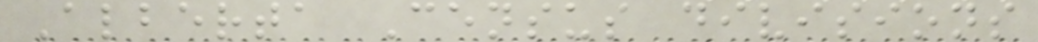Alberta Census divisions
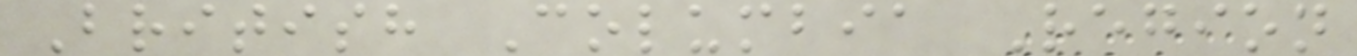British Columbia Region
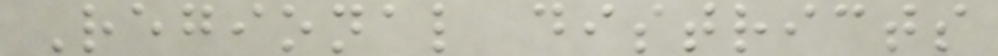Regional districts
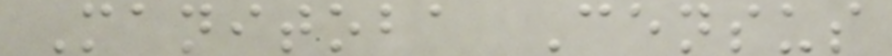Manitoba Census
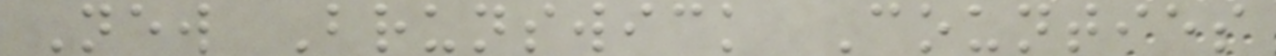New Brunswick Counties
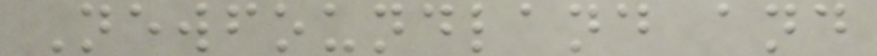Newfoundland and
